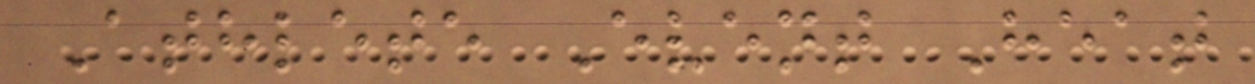Athlete Event Heat
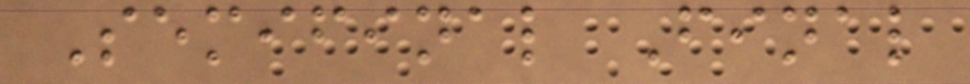Semifinal Final
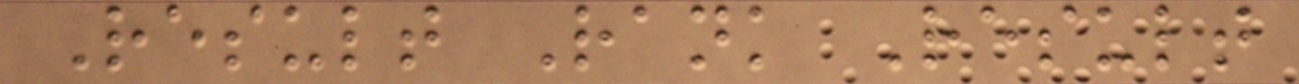Result Rank Result
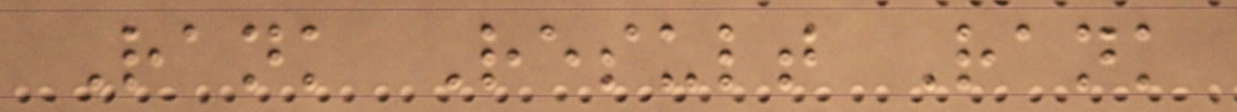Rank Result Rank
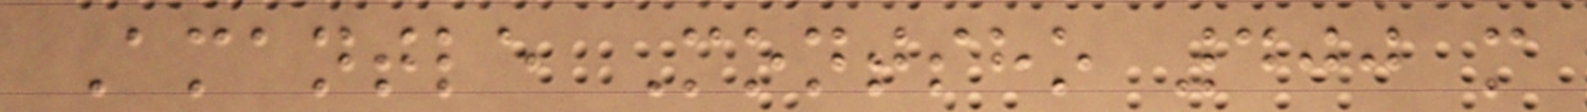Amantle Montsho 400 m
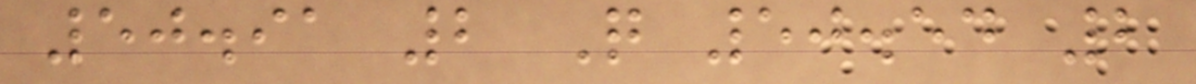50.91 2 Q 50.54 2
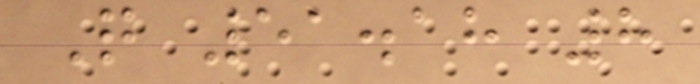Q 51.18 8
